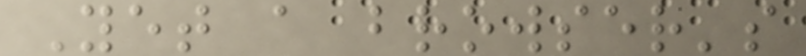Yet a browser's
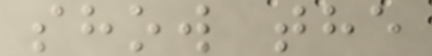show the
